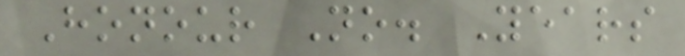Honour No. Years
